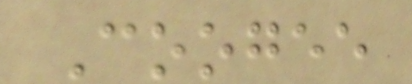Coogee
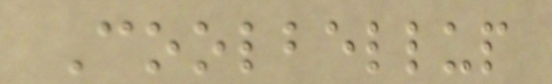Coolbellup
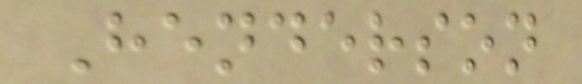Henderson
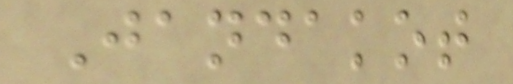Jandakot
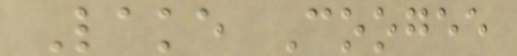Lake Coogee
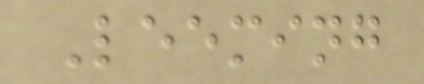Leeming
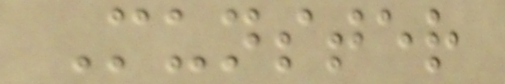Munster
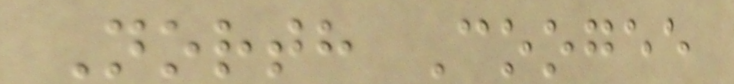North Coogee
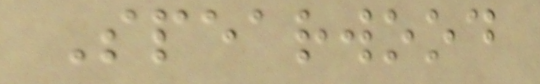Spearwood
